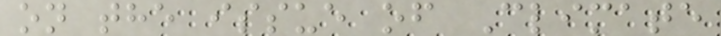on the issue of Climate
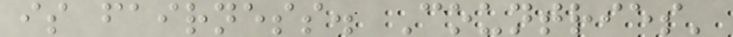is fairness. Countries'
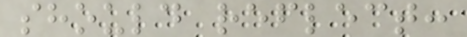should reflect:
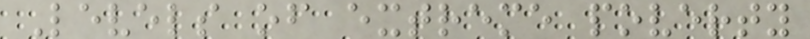Levels of extreme poverty
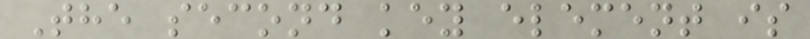The second key element is
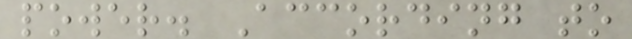power. According to
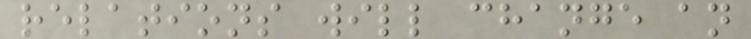relations will change an
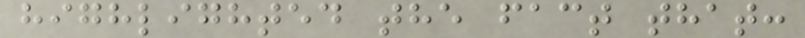highlighted the fact that:
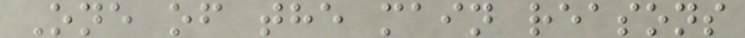One of the main reasons
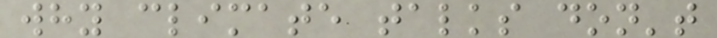why climate talks don't
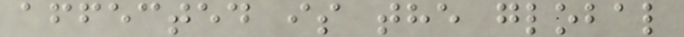affected is the global
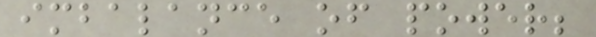imbalance of power;
